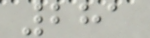281
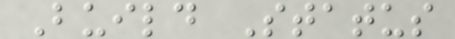Build Status
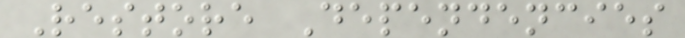Restore Dependencies
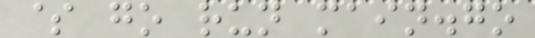$ go run main.go
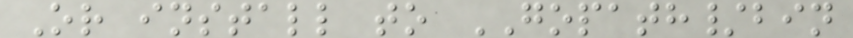Or install to GOPATH/bin
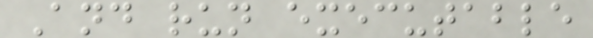And run executable
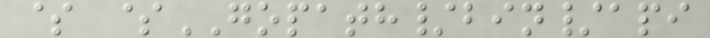$ $GOPATH/bin/api
